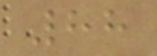88
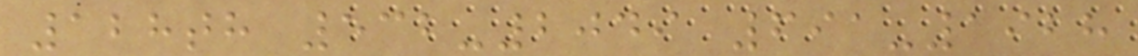128th 532-2049 691-1928
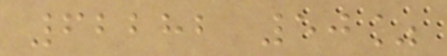62282 50%
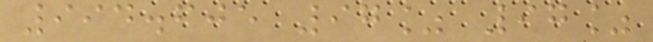994.605 97% 97%
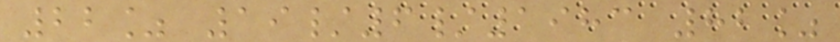22% 19/6/1983 82%
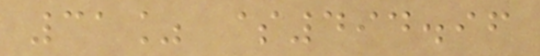31% $494.96
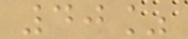40%
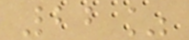22%
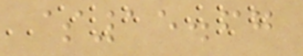$15.67
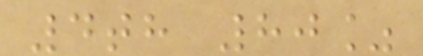4th 80%
